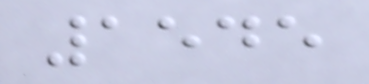1545
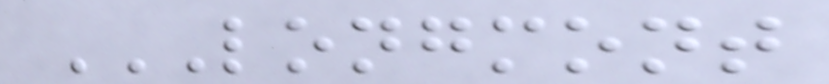LONGMONT
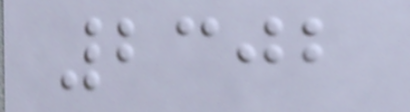2302
